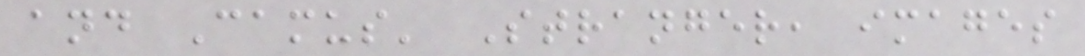and Camus' Stranger, images
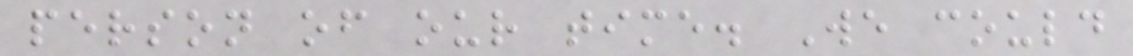person of our time. We could
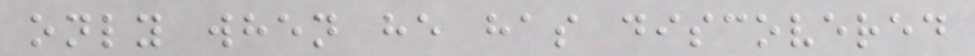only when he has discovered
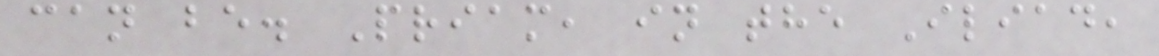can be. Priam, in the Iliad,
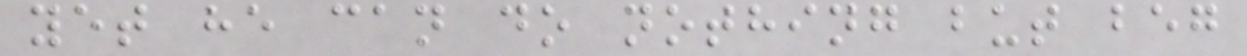yet he can do nothing but beg
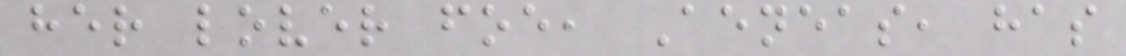her lover foe, Aeneas, has
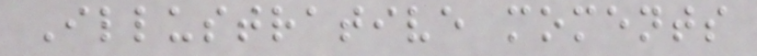Illustrative moments
